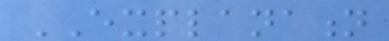EXPLANATION
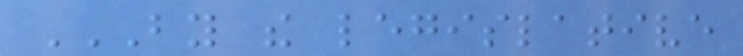BY THE LEGISLATIVE
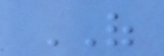OF
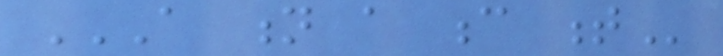A N A C T
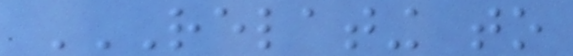RELATING TO
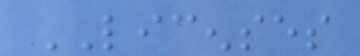LICENSES
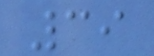39
